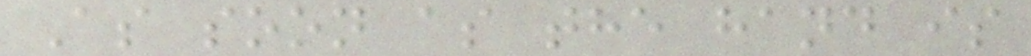As soon as the hand is
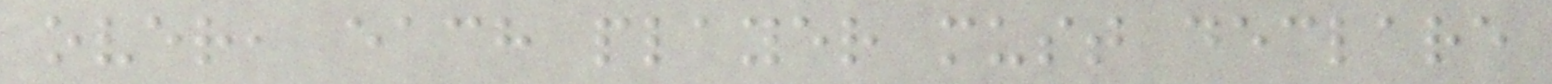over, each player must declare
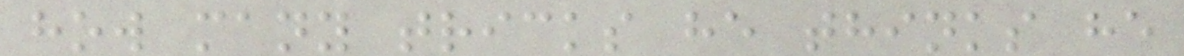how many tricks he thinks he
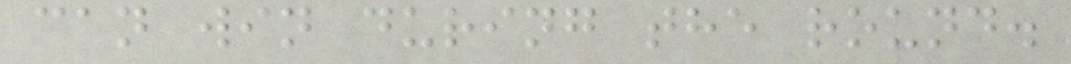can win during the round.
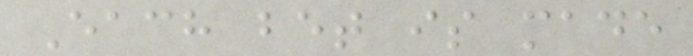Each bet is made
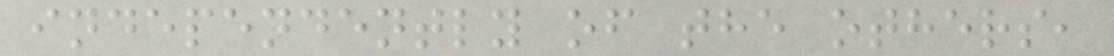independently of the others,
